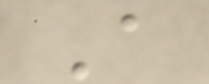A
